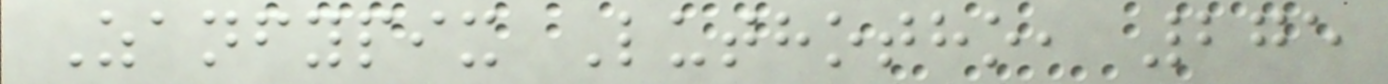Zanfypix Luthotho, 275
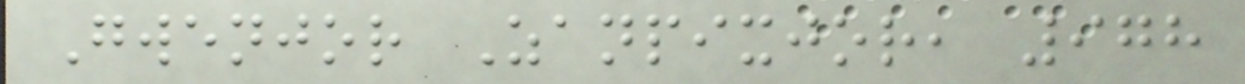Gwenjor Zanpixjor, 978
